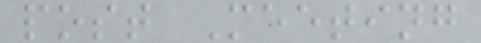post Meeting
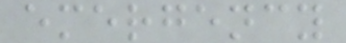emergency
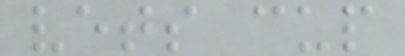vets cup
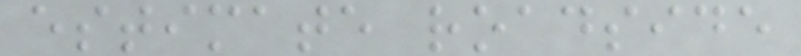estimate roadside
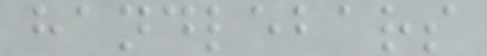handlebars
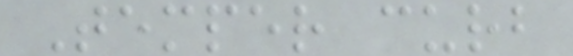Temper curb
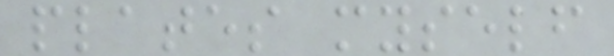plates myself
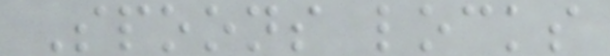Spoons locks
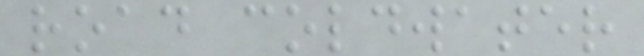road coldwater
